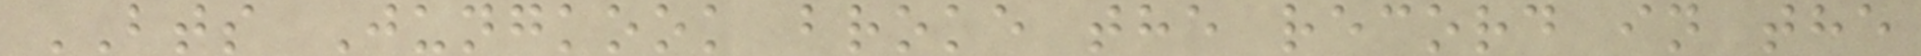BTS Jungkook broke the record in the
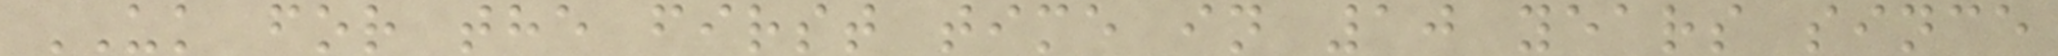UK for the first time in 10 years since
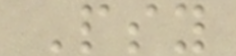Psy
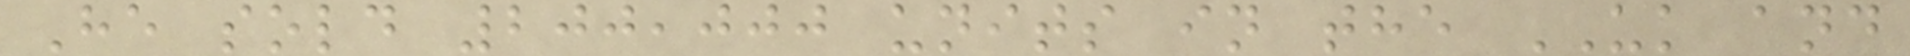He sold 200,000 units in the UK and
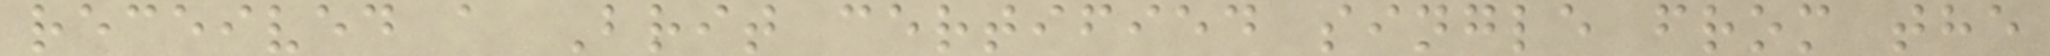received a Brit certified single from the
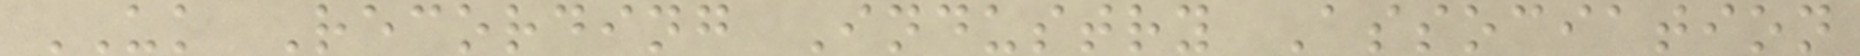UK Recording Industry Association
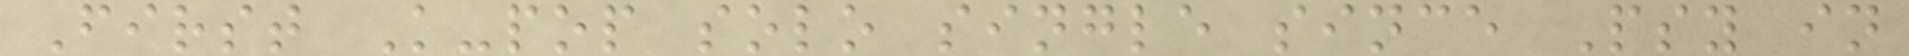First K-pop solo single since Psy in
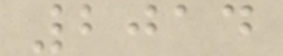2014
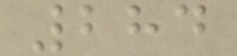284
